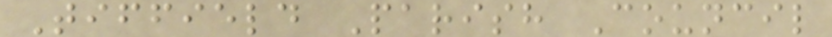Tiffield Parish Council
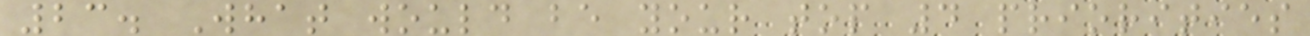23. What would be your top 4 priorities
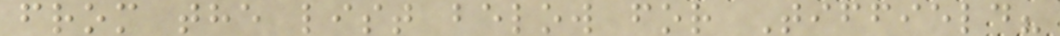from the list below for Tiffield?
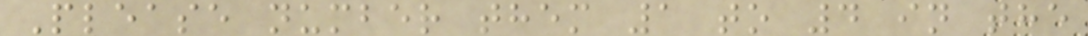Please number them 1 to 4 in the
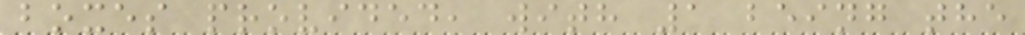boxes provided, with 1 being the
